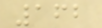162
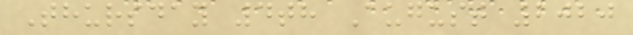Thursday 4th August 2020
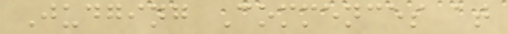Judging Commences at
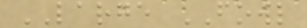LARGE FOWL
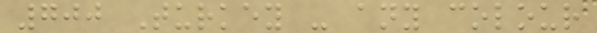700 Turkey - any colour
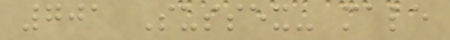701 Sussex- male
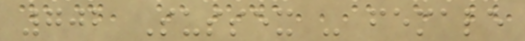702 Sussex - female
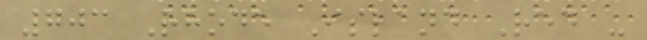703 Rhode Island Red -
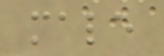male
